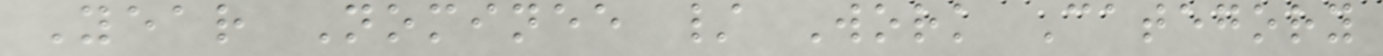Year Nominee / Work Category
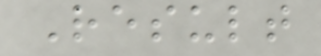Result
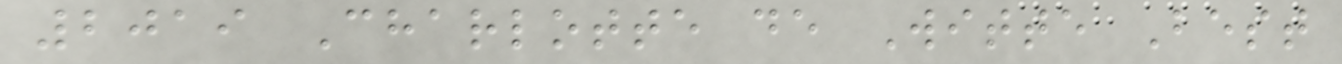2019 Charlotte de Witte Best
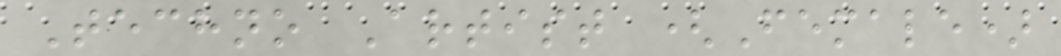Techno Artist (Female)
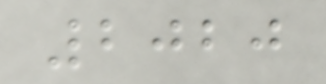2020
